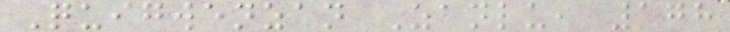Quigwenzan Zanlu, 178
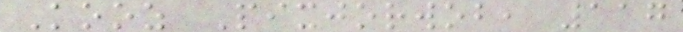Kooz Pixjorwob, 117
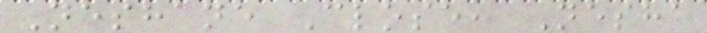Neshane Close, Nesha
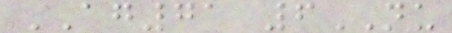AG71 6NU
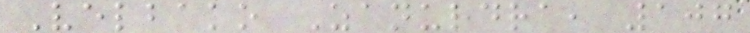Velbako Zanurdra, 107
